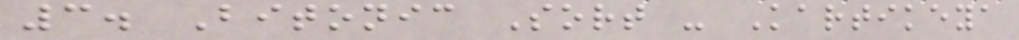3. Bitonic Sort - Kartikeya
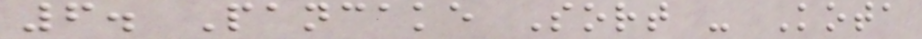6. Pancake Sort - Kota
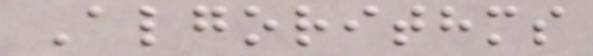Algorithms
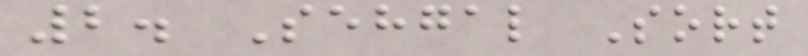2. Sehgal Sort
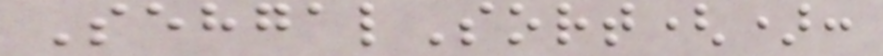SehgalSort():
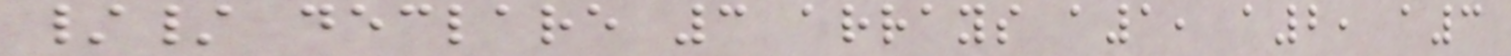// declare 3 arrays a1, a2, a3
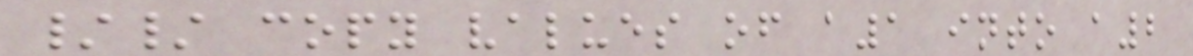// copy values of a1 into a2
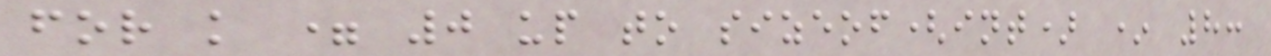for k = 0 up to sizeof(int) * 8:
